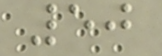50
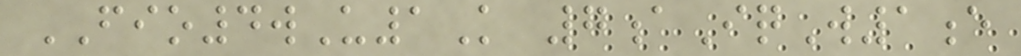FIO4wU1K 7aIqW1e
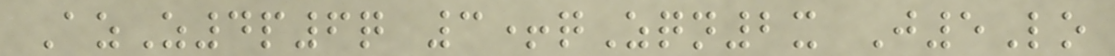AzZ4p6q 3+qZqn2x J5Lo
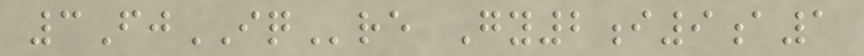3FjIQre Gy2i9a1
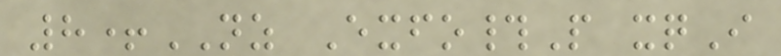8+NZ Exfo#P xqI
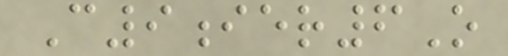C9ier6O
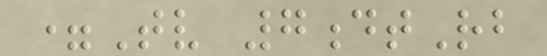=Tv 7dtRb
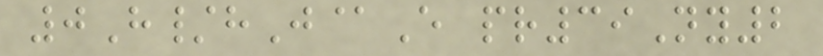0H/hJ@E pr39Ny2
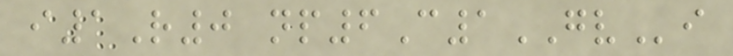i1R0 np6C1GVi
